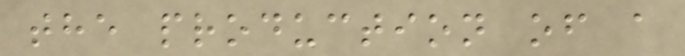the production of a
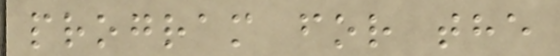program for the
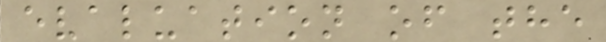evaluation of the
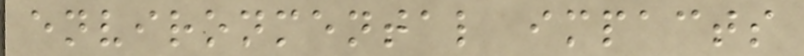environmental impacts
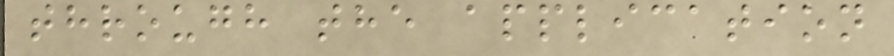through the application
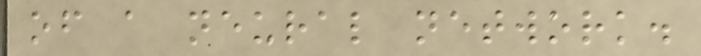of a neural network.
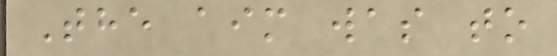The aim was to
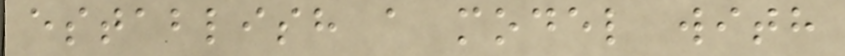establish a model with
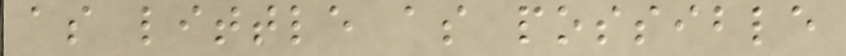as little as possible
